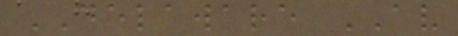DELAWARE AV
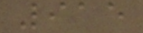915
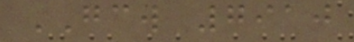GCW 7910
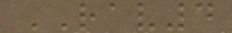RAV4
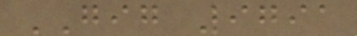GIG 9791
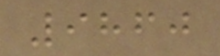9860
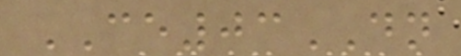CE03DN
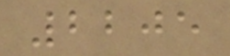2205
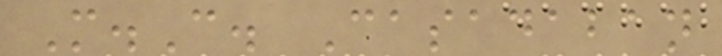M.C. Casadaban
